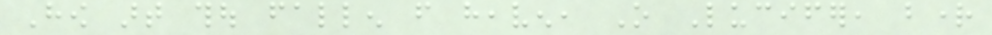How art thou fallen from heaven, O Lucifer, bright
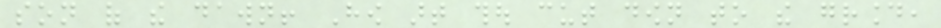son of the dawn! How art thou cut down to the ground,
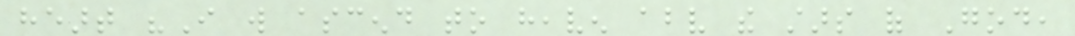heart "I will ascend to heaven above the stars of God,
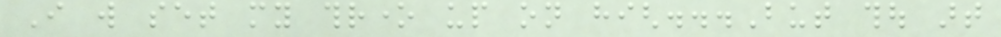I will set my throne up on high...But thou art
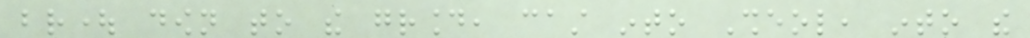brought down to the ground, cast into Sheol, into the
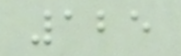125
